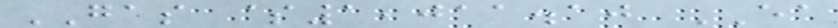GAS $1,011.10 EA
